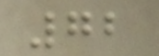72
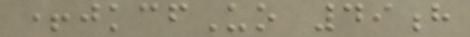+jkcfUo 49h
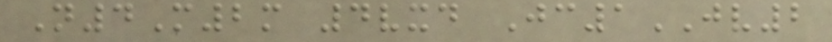N4M2m 4vxd Jc1JV2
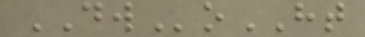DWoHT
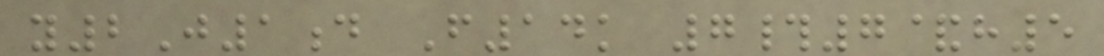y2J1d F14k 7#7&h5
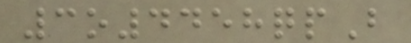3o4458qpB
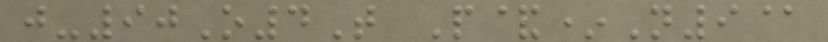j-90O4T P&*N9@
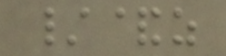/&z
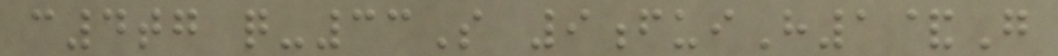c4tg q-33S 9fuiH1&G
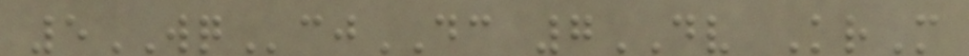5WQcjDC 7DV KrM
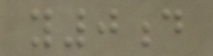y0d
